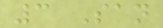3 San
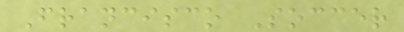Francisco Soccer
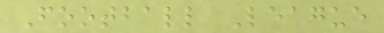Football League
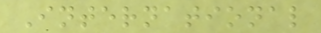International
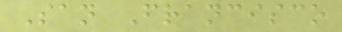San Francisco
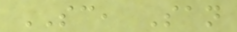SC, San
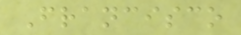Francisco
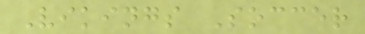Vikings Soccer
